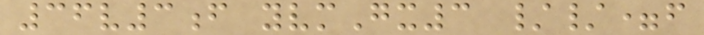36v3f yvmGx3 //=f
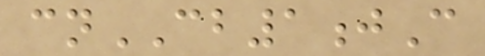cnCB1jC
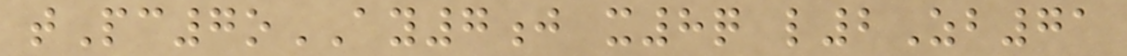tPc7oAY7j x8q l2Zb71
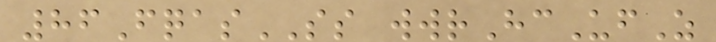86FqasSS wwrHcUfZ
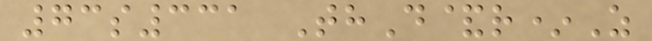73s331 ThD&r*Z
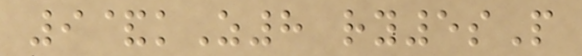9&kZ8 ry5sP
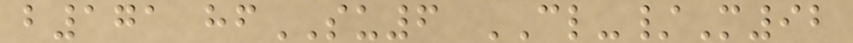b171 hfSU6 CL-/M92
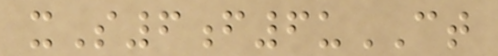xS6f6uCT
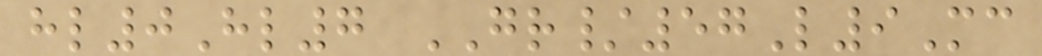hl0Hl7 GR/57L9Mc
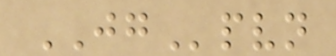JGpvn
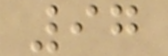97
